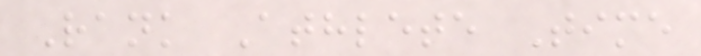Rank Athlete Time
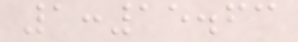1:15.63
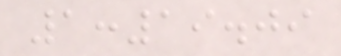1:19.09
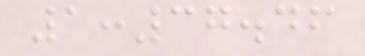1:37.46
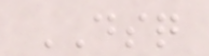DSQ
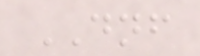DNF
